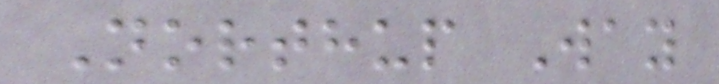Northup Way
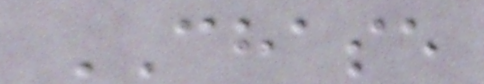CHASE
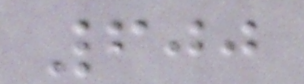600
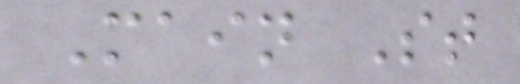Main St
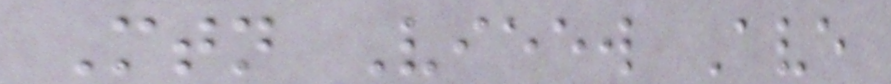Mtn Vieew Ave
